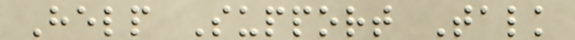Help Support Talk
